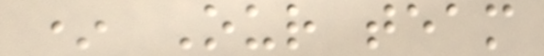* Our team
